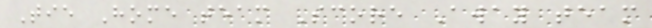Tie Home team Score Away team
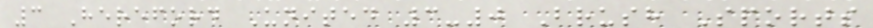3 Hereford United 3-0 Brush Sports
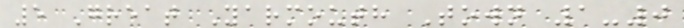5 Great Yarmouth Town 1-0
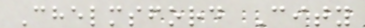Chelmsford City
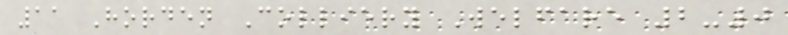11 Horden Colliery Welfare 2-0
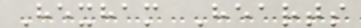Hexham Hearts
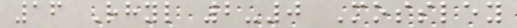16 Rhyl 2-0 Mossley
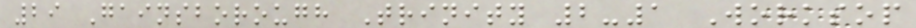29 Gainsborough Trinity 2-1 Worksop
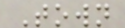Town
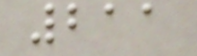211
